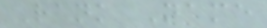Rank Name
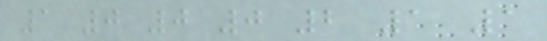1 0 0 0 2 1 1
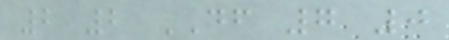2 2 DF 7 0
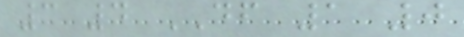3 4 DF 1 0
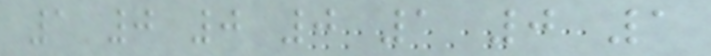1 0 0 0 1 0 1
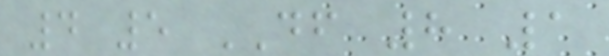4 5 DF 8 1
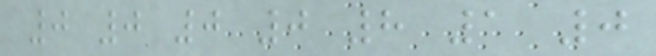0 0 0 0 8 1 0
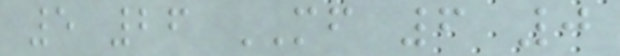5 26 MF 6 0
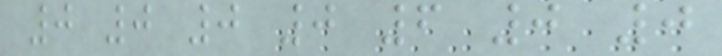0 0 0 0 6 0 0
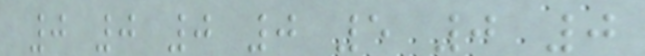0 0 0 0 5 0 0
